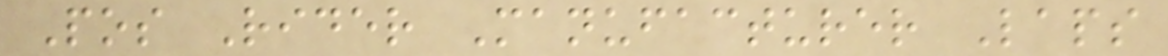Pos Rider Manufacturer Laps
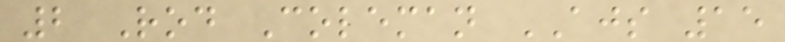2 Rod Coleman AJS 15
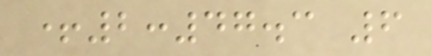+2:47.3 6
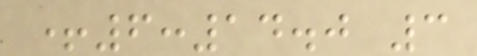+6:14.0 3
